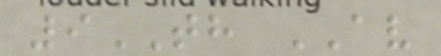9TH AV
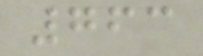763
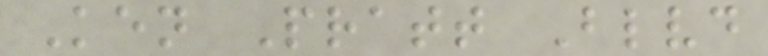Ken Pratt Blvd
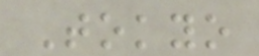Tokyo
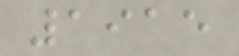1915
